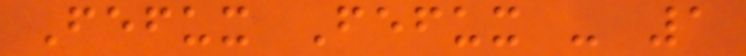Fefux Fefux - 1
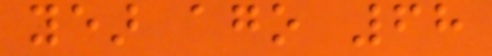year ago 68
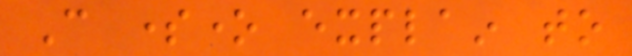Can someone explain to
